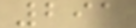291
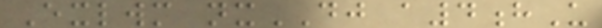Exlwm nxDJ a4hU
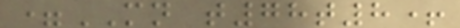=MN t78t8+
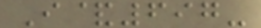I&697-
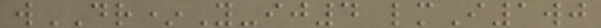wDR*Y-ij4 lmI1wj
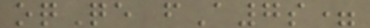oqQe fA7s=
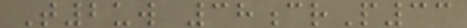T2uw 38crP33
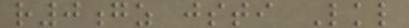r0gz jsti Lkl
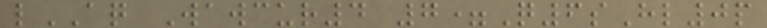lAQ Wawcur4 7=Q6sHl0p
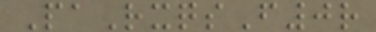PaRxqsF0r
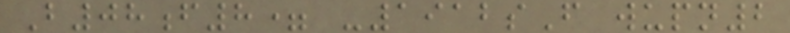B08f8= -1912sF wupn2
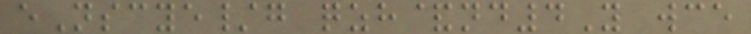eNscye/g qzh&nd4Y wce
